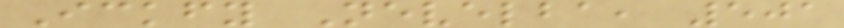Ickfy Nevelba, 501
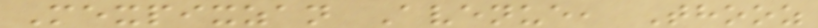Mexpixzan Avenue, Thooz
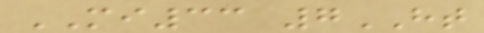MI33 7HT
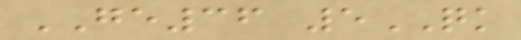GE36 5QK
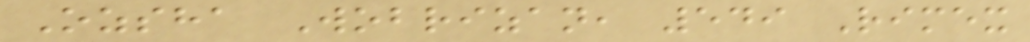Ozsha Wobrizan, 549 Rimex
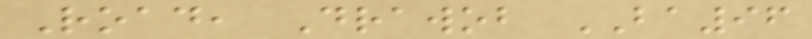Road, Drawob BA96
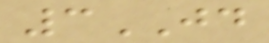3JD
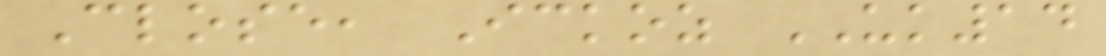Close, Ickoz UK14
